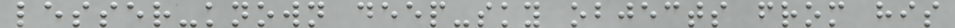lesser-known deep-sky objects from his
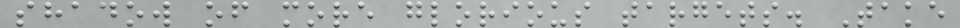shadow of more glorious targets. Take
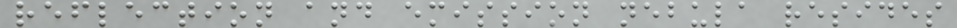reflection and emission nebula resides
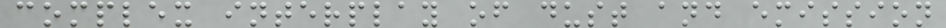complex interplay of dust and emission
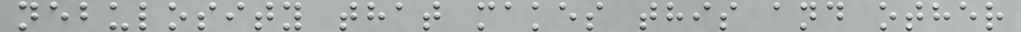nebulosity that makes this and other
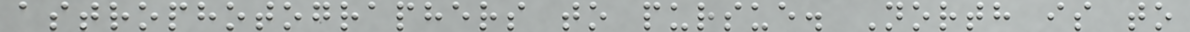astrophotographers to pursue. North is to
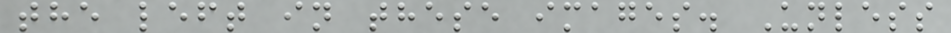the left in these images. Unless
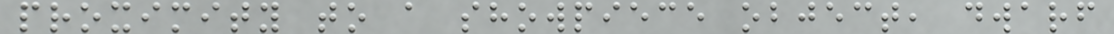proximity to a showpiece object, dwarf
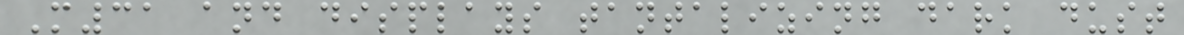M31 and displays tantalizing dark dust
